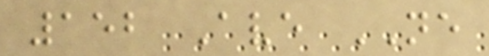152 Ave NE
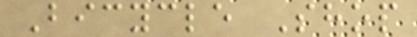Bicycle Shop
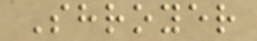Shroyer
